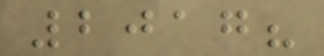2017?
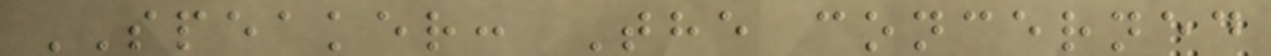SPEAKER: The concerned
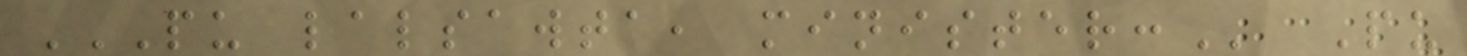PU LALSAWTA, MINISTER: Pu
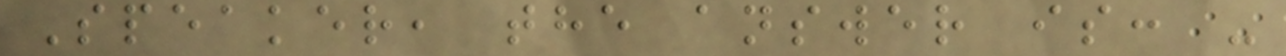Speaker, the answer is: -
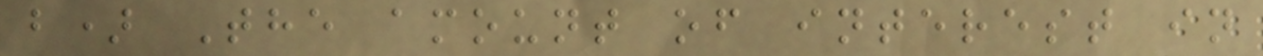b) The amount of interest in
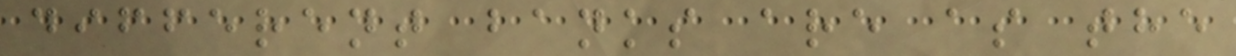different banks are as the
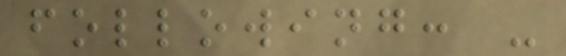following: -
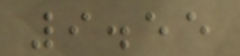9.55
